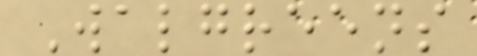Walgreens
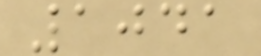1041
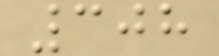308
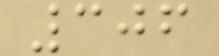306
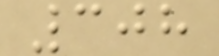308
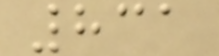831
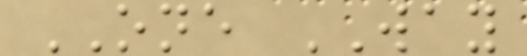ONE WAY
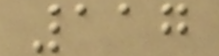117
